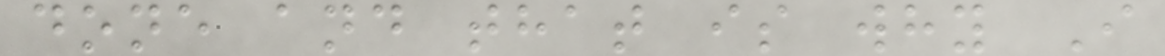done and that is why I
